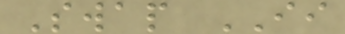Swap II
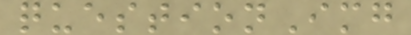questionImg
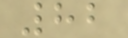82
